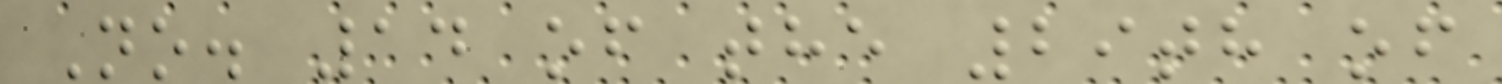No. 14 of the 29th of
